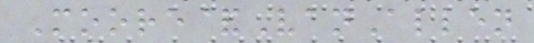Moore&VanAllen
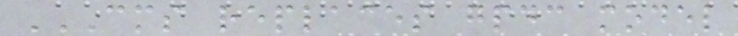CMS REPLACES GPDC MODEL
